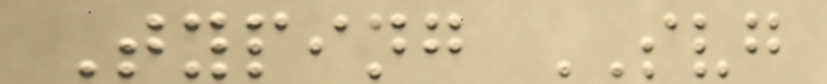Typing SVG
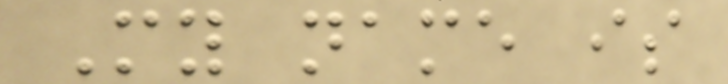My name is
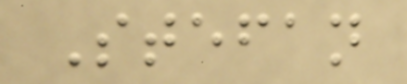Stefan
